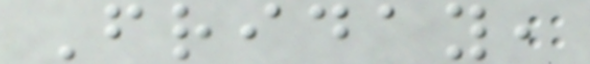Friday,
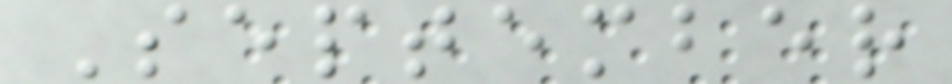September
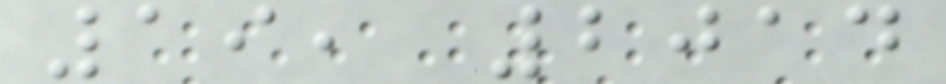19, 2014
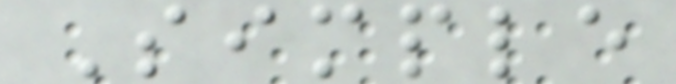Simple
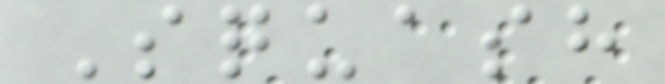Squash
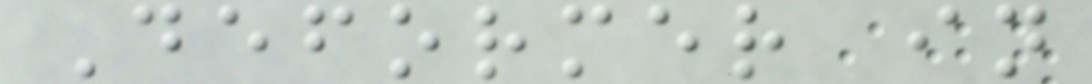Deformer in
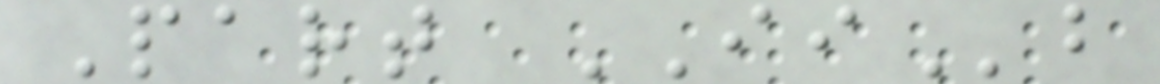Part IIb
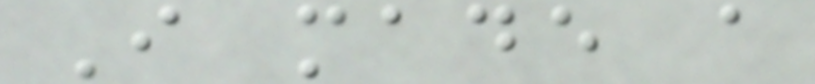I made a
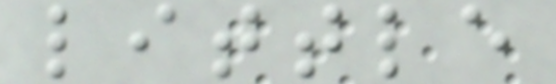little
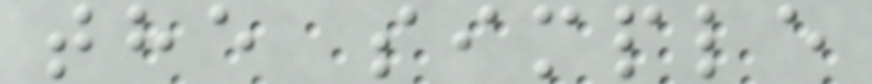the simple
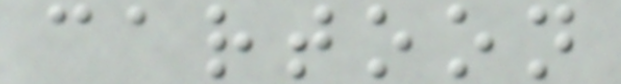cartoon
